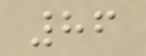86
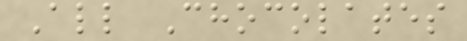All Chocolates
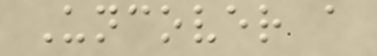Uncover a
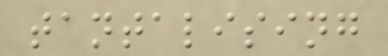tantalising
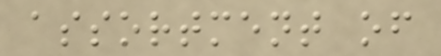assortment of
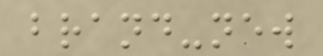brand-new
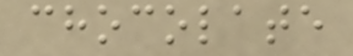chocolate
